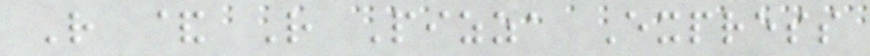R & R Pizza Express
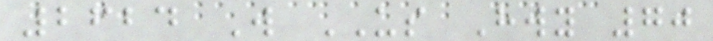2624 W US Hwy 70
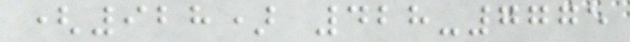(928) 428-7775
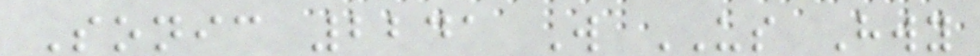Sonic 2241 W US Hwy
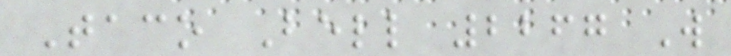Taco Bell 2267 W
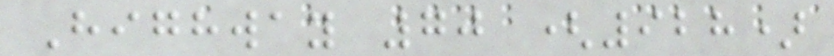Highway 70 (928)
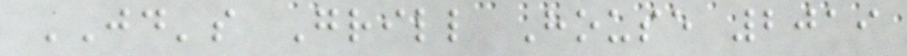JD's Grill House 2019
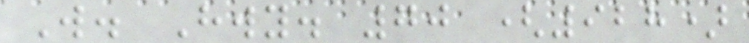W. Hwy. 70 (928)
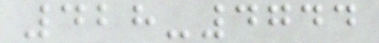428-4744
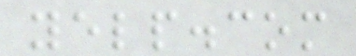yelp.com
